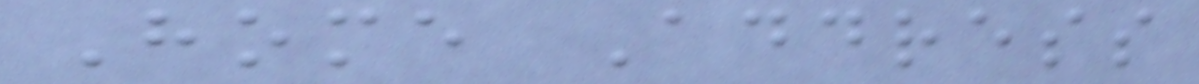Home Address
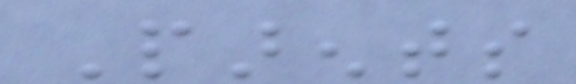Parents
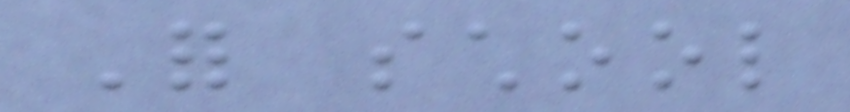For school
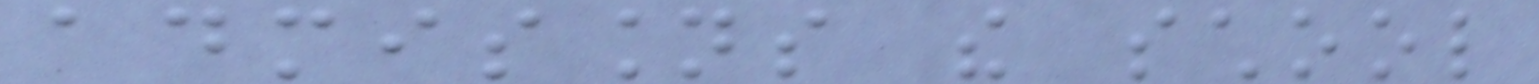admissions the school
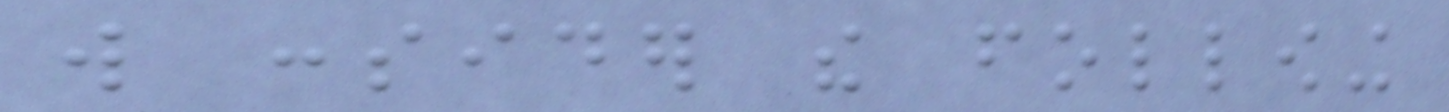will consider the following
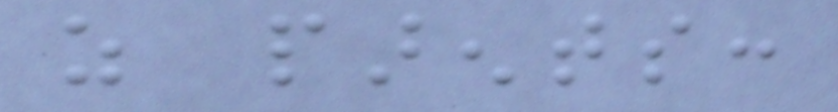as parents:
